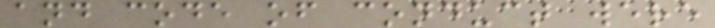and code of conduct were
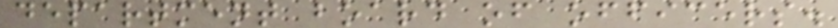department board of officers.
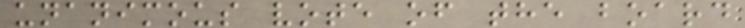unanimous vote of the board
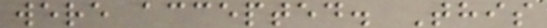were accepted. This
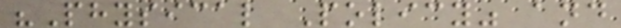"Physical Policy" and
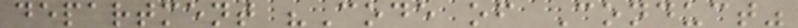department "Code of Conduct"
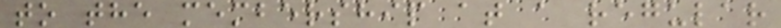to the membership at a regular
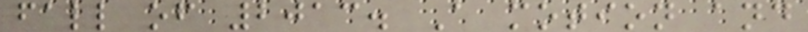fall of 2013. A motion and
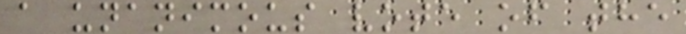a unanimous vote of the
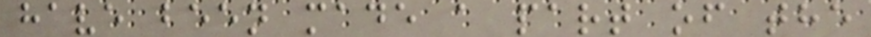have been made a part of the
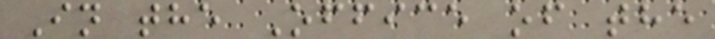In the Office of the
